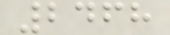2468
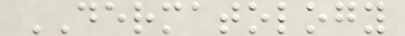DERMATOLOGY
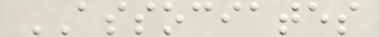ASSOCIATES
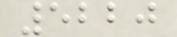5220
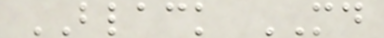BLACK MD
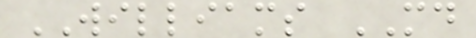WILLIAMS MD
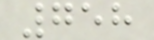758
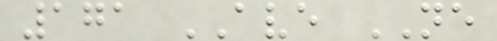171 AVE NE
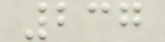237
